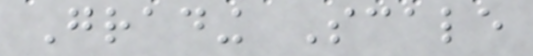Grading Scale
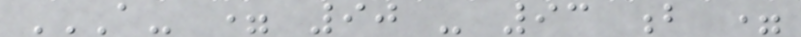A- = 90 - 93 B =
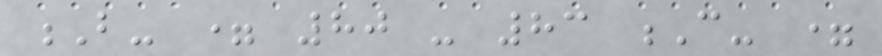B- = 80 - 83 C- =
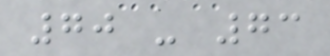70 - 73
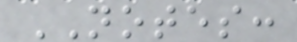NOTES:
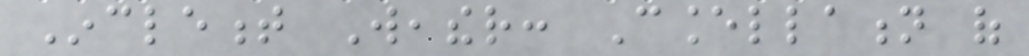Inclement Weather: Cancellation of
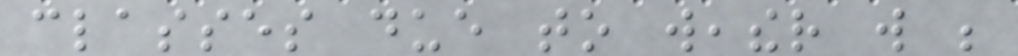classes due to weather will be
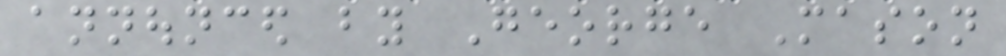announced by George Mason
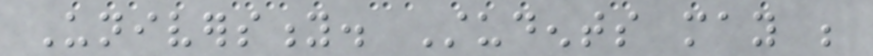University. Students may be
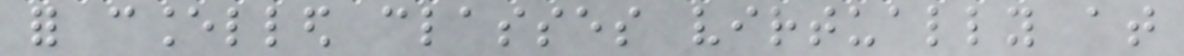for cancelled classes virtually at
